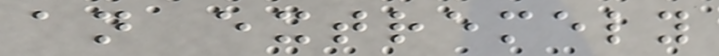an extremely
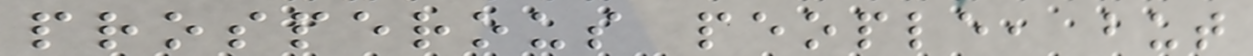prosperous people, but
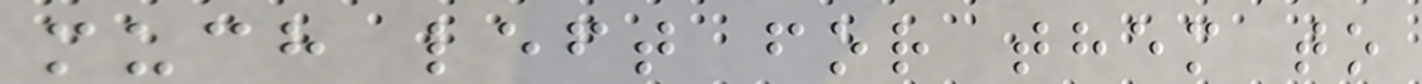much left for them to
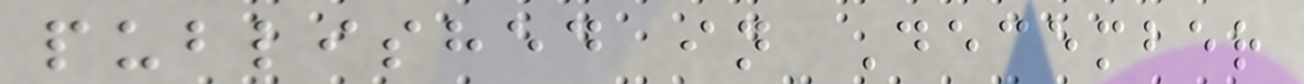published in December
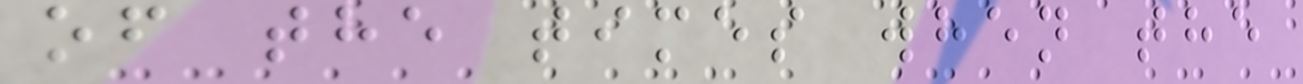of the times when the
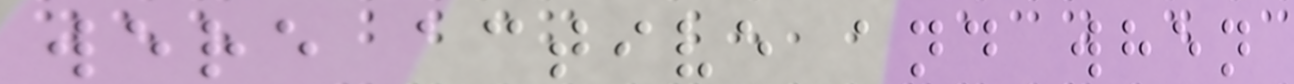were active and when
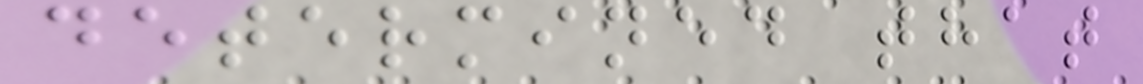determined that
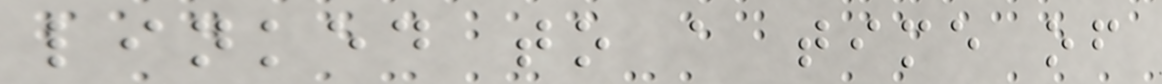linked to a time of
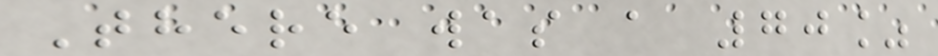There was a 70%
